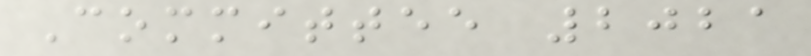Committee 2021
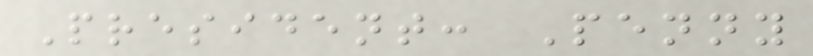President: Penny
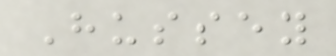Hussey
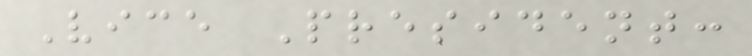Vice President:
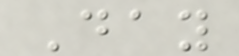Day
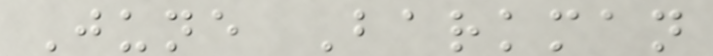June Barkman
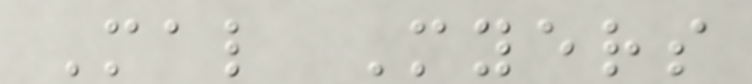Mal Myers
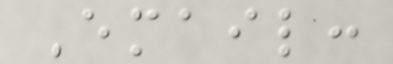Email:
